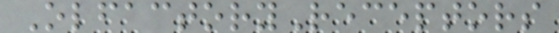OlfactoryReceptors
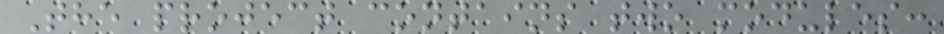The project contains two modules:
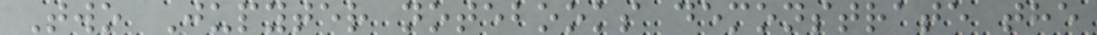Two Jupyter notebooks demonstrate the
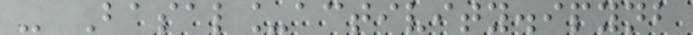- Basal_activity.ipynb
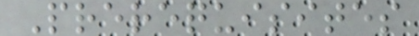Prerequisites
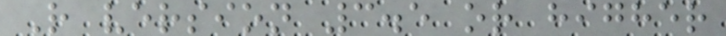R version 3.5 or higher
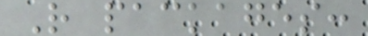R packages:
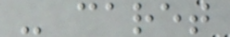- caret
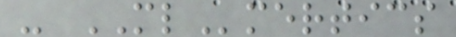- MLmertics
